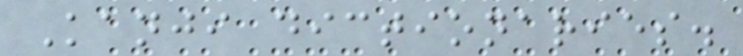Kanji dictionaries.
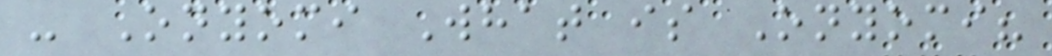- Onyomi What is Onyomi?
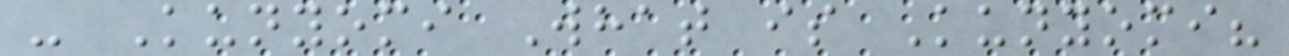- Kunyomi What is Kunyomi?
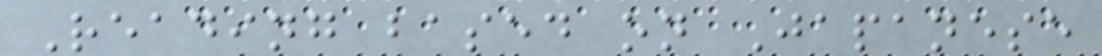Reading based on Japanese
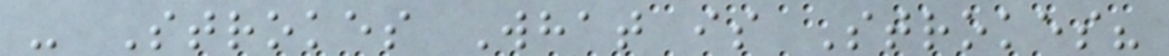- Strokes What is Strokes?
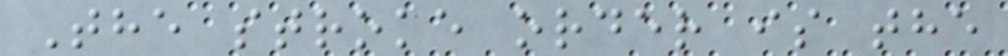The stroke order is the
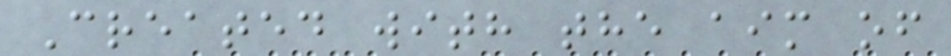Created with the aim of
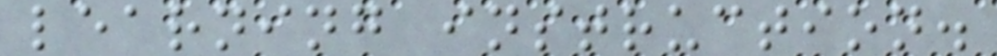learning instruction.
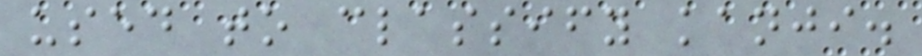used to classify kanji.
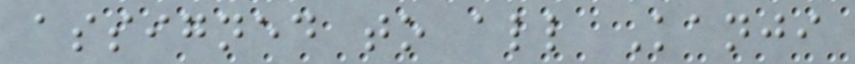assigned to all Kanji
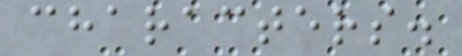characters.
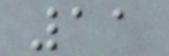11
